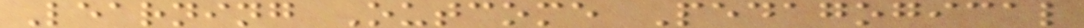Learning Outcome Pedagogical
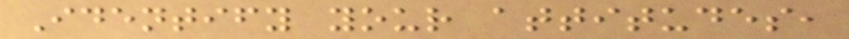Identify your attitudes,
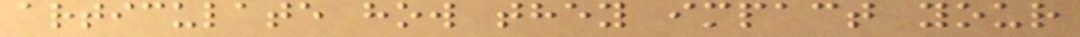articulate how they impact your
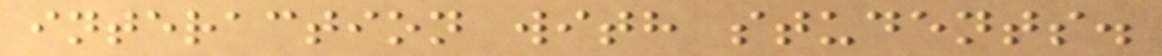interaction with students.
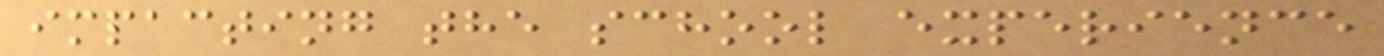impacting the school experience
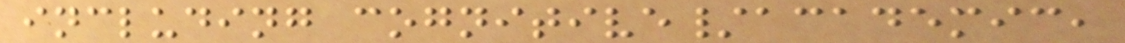including cognitive/academic,
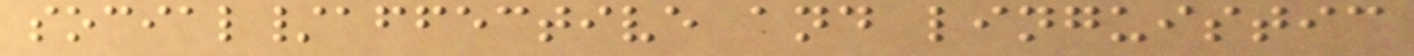social/affective and linguistic
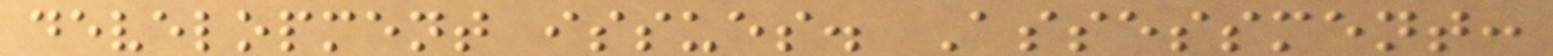development issues. Assessment:
